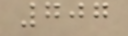707
